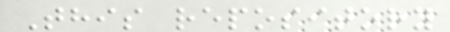This repository
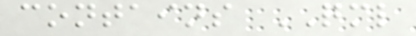contains QML
